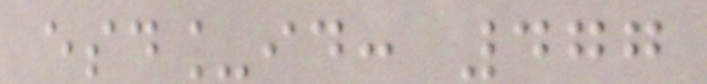esd_id: 477
